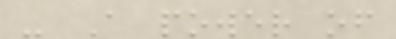- A power of
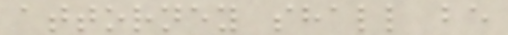attorney shall be
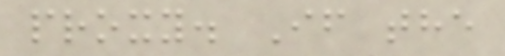proxy. If the
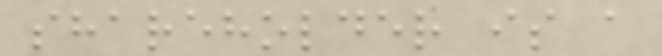shareholder is a
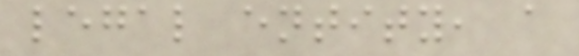legal entity, a
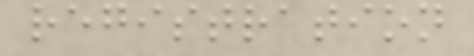registration
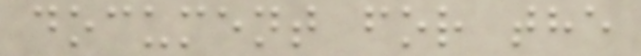document for the
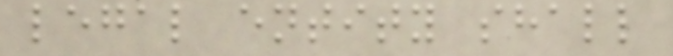legal entity shall
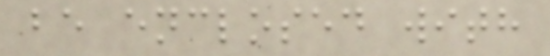be enclosed with
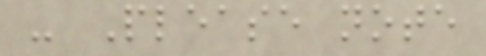- Please note
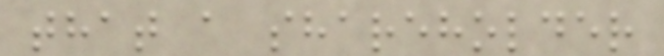that a shareholder
